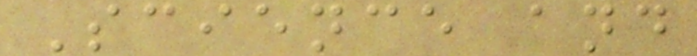Science and
